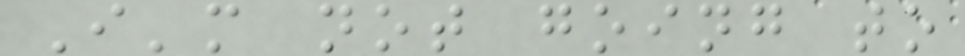I'm not going to
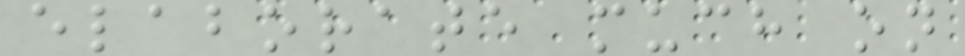elaborate much on
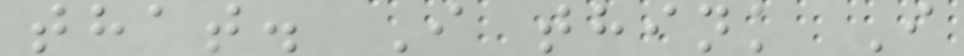that. I think I
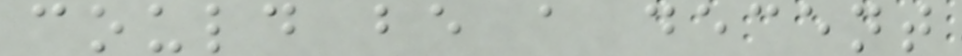could be a decent
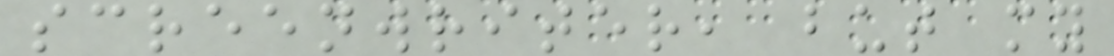screenwriter, but my
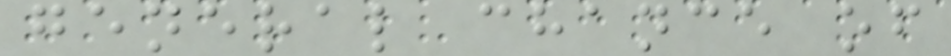general chance of
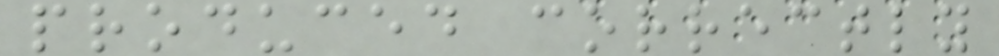produced correctly
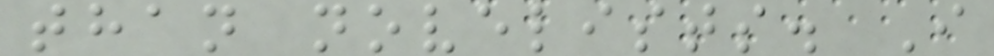than novelists. I
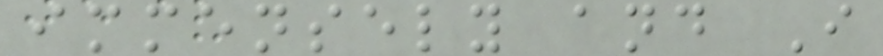immensely and I
